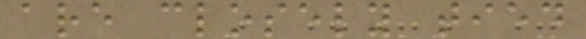are closely tied
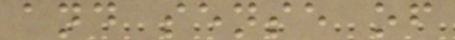and sense of
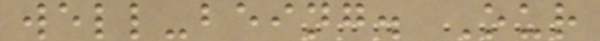well-being. Our
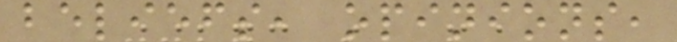beliefs, opinions,
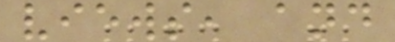views, and
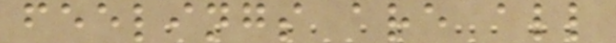feelings are all
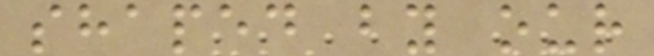shaped by our
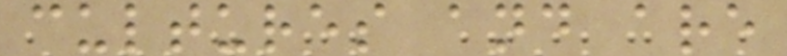cultures and are
